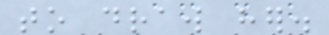to draw her.
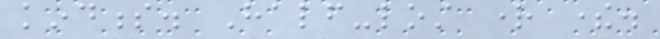kindness. Half-lost right there.
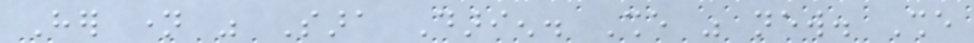Her name was Sara Darien. She was new. She
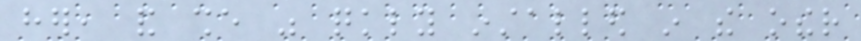her, and she was quickly installed in the other
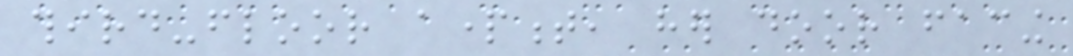third-floor apartment, her door facing
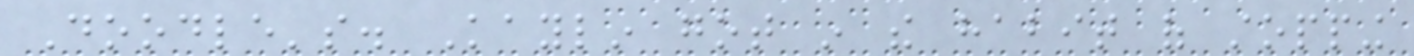Doodle's. Kaylin got in the habit of stopping
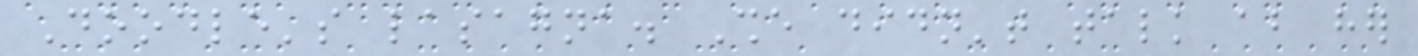Doodle's lasagna. She didn't talk about her
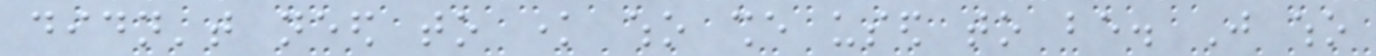didn't need to know who she used to be. Just who
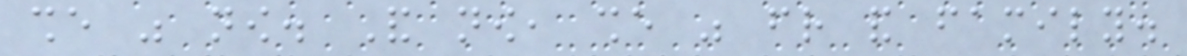she was now. And now, she was friend and family.
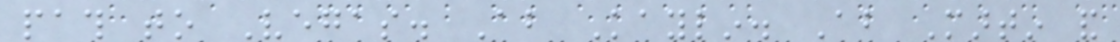path to Vegas. About Kaylin. About Martin and
